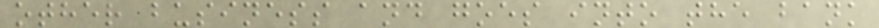other business and goes into the bank
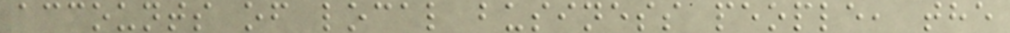accounts of local business people, the
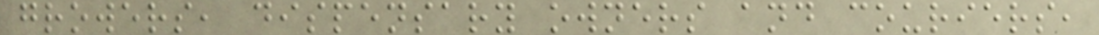growers, dispensary owners and couriers,
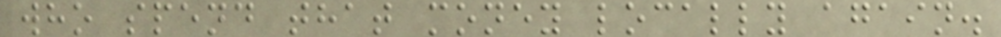who spend that money locally again.
